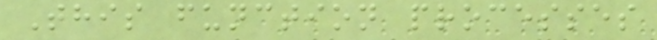This function processes
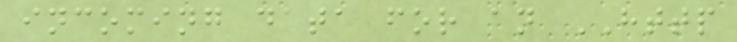incoming data for an HTTP
